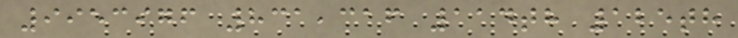9953976 831,316 114th 125th
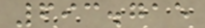693.715
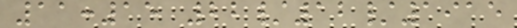11:15 22/12/1915
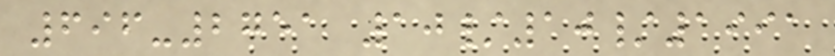696-2751 10/10/1991
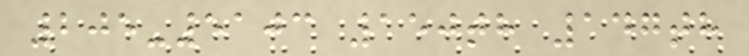205-5103 150th 147th
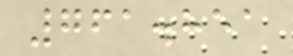761.851
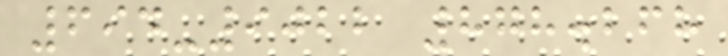694-9022 878.268
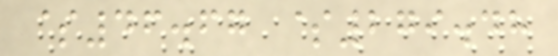$46.67 $279.48
